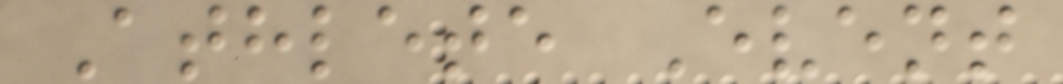Athlete Event
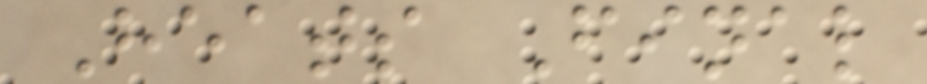Heats Final
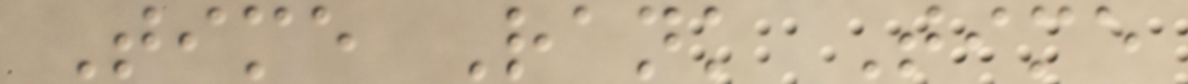Time Rank Time
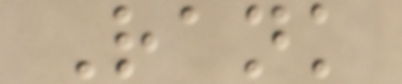Rank
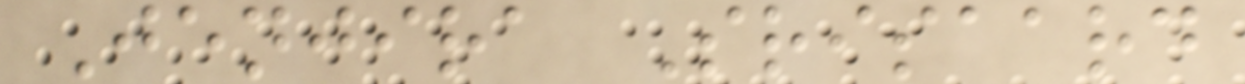Jenjira Srisaard
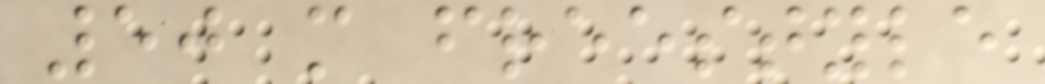50 m freestyle
